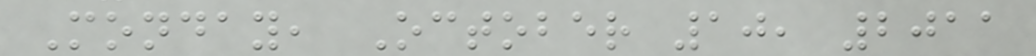Monday, October 10, 2011
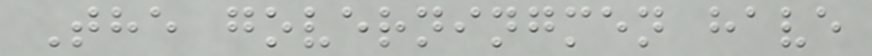The governingmen have
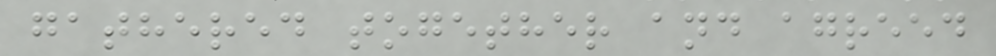gathered together and agreed
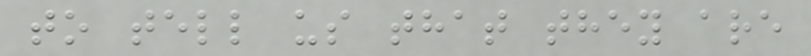to tell us that they are
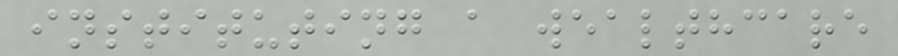instituting a wealthcare
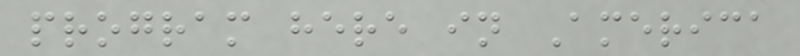program here in America
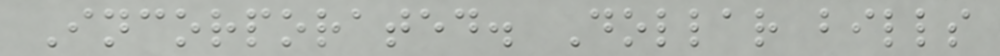Incorporated. Dollar bills
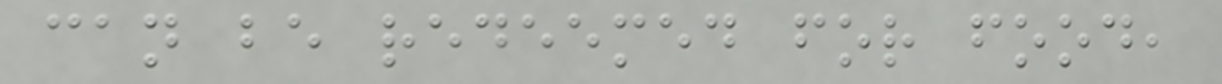can be redeemed for food,
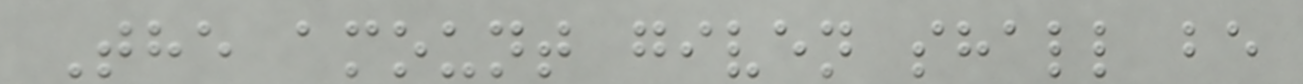The amount given shall be
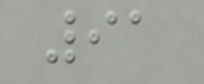91
